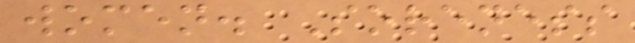women. Soreness
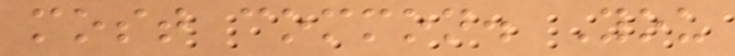most common. You
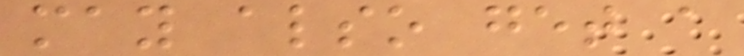may also get a
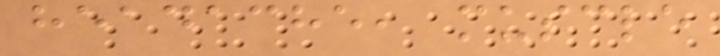headache, muscle
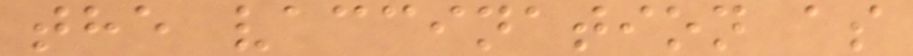the vaccination as
